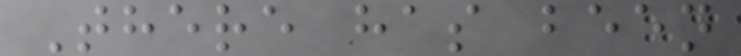There has been
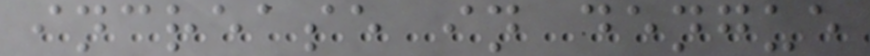increase in dengue
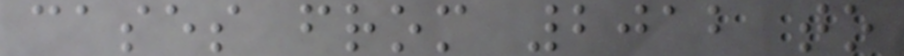cases from 2012 to
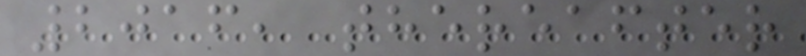2016, thereafter
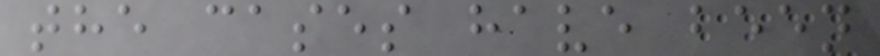the cases have been
